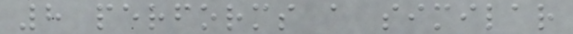8 performs a similar
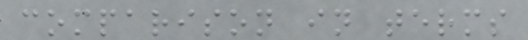comparison in terms
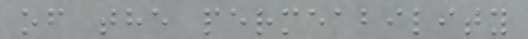of the permeability
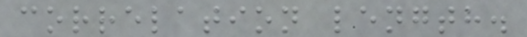correlation length.
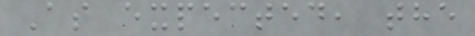As expected, the
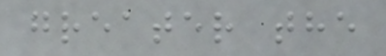greater the
